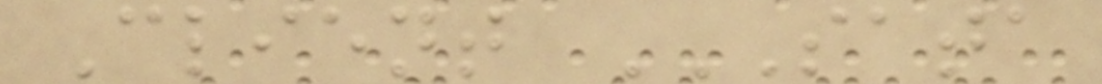Client SATA
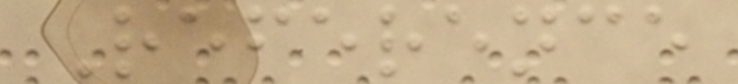Reference
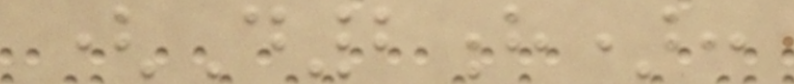(D2h):
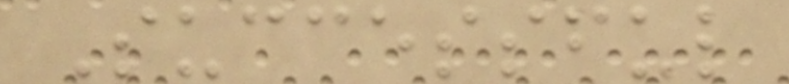Successful
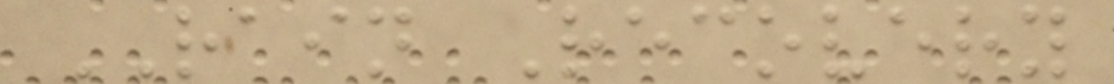RAIN Recovery
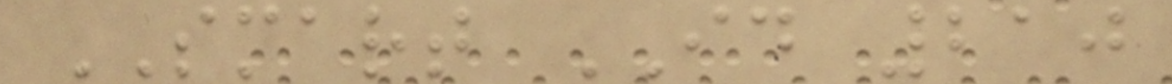SMART ID 210
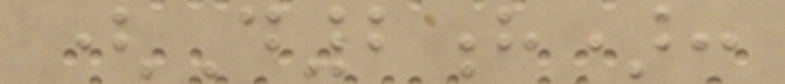(D2h):
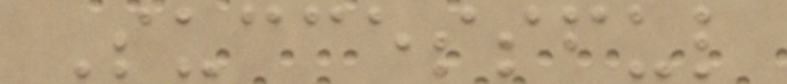Successful
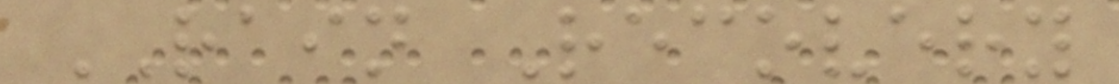RAIN Recovery
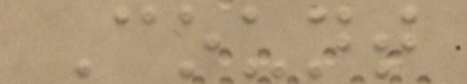Count
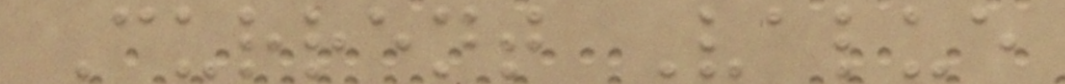Current Value
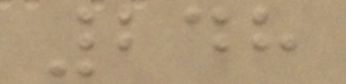248
